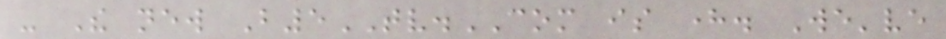- The new B5TV.COM is here. We've
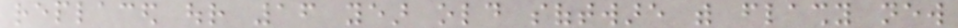replaced our 16 year old software with flashy new
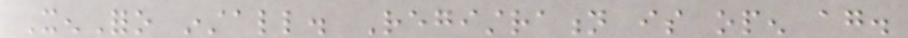XenForo install. Registration is open again.
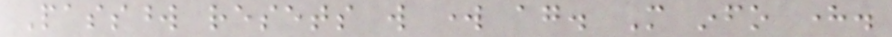Password resets will work again. More info here.
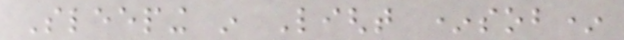Sleeping in Light *sob*
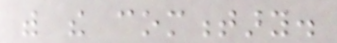with the commentary.
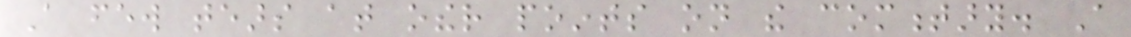A few tears at other points on the commentary. A
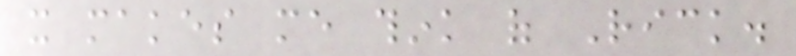it makes me think of Rick.
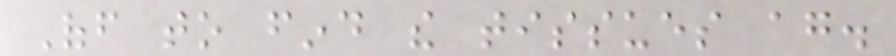Off to find the tissues again.
